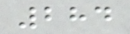284
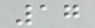17
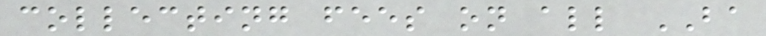collecting fees on all BA
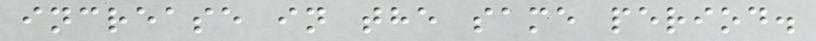increase in the same period.
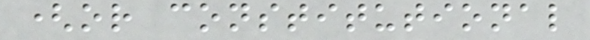(or constitutional
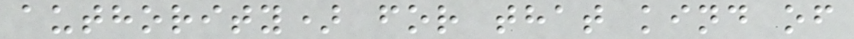authority) for that kind of
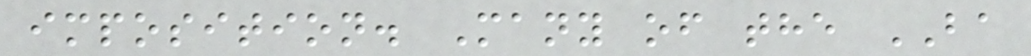imposition. Many of the BA
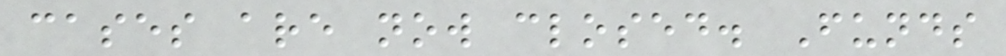cases are now closed. Funds
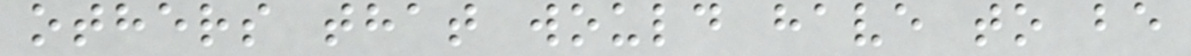others that would have to be
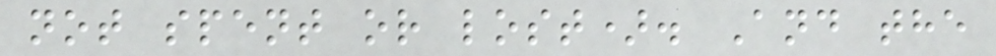not spent or lost). And the
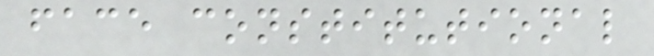face constitutional
